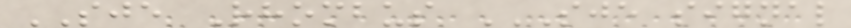SJE Rhombus SJE SIGNAL
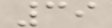39
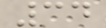34
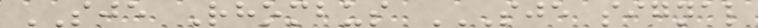SJE Rhombus SJE SIGNAL
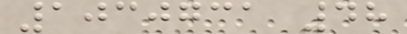1030731 48
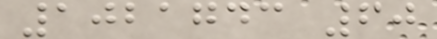1021743 60
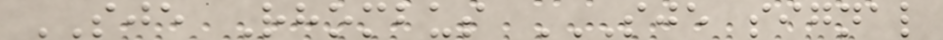SJE Rhombus SJE SIGNAL
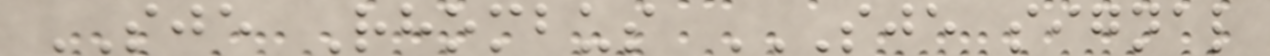SJE Rhombus SJE SIGNAL
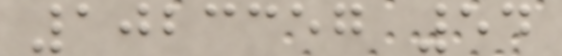1023357 54
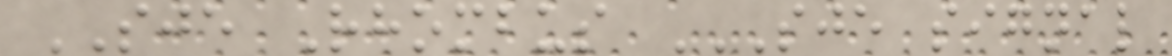SJE Rhombus SJE SIGNAL
